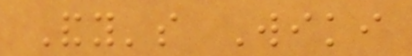Andy's Wiki
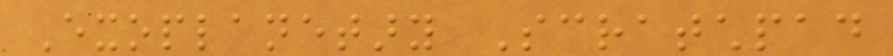Exoplanetary Scratchpad
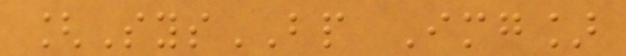[SysBP Img]
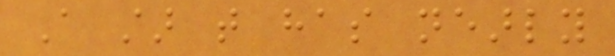A star that has nearly
